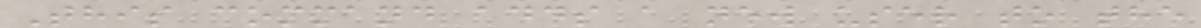This command adds a new user to the
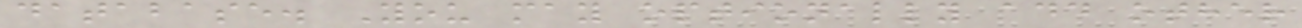database. You may optionally add other
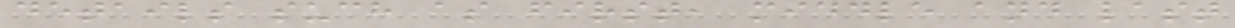details such as first, middle and last
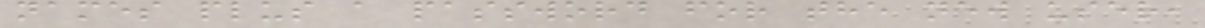names plus a password for the new user,
